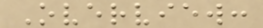Overview:
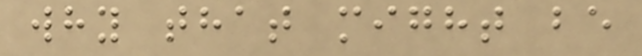why that might be
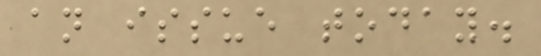an issue today.
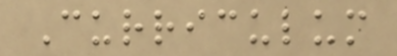Curriculum
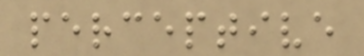perceptive
